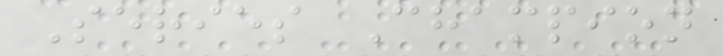Series Champion
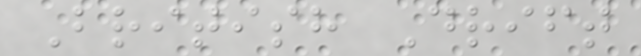British Drift
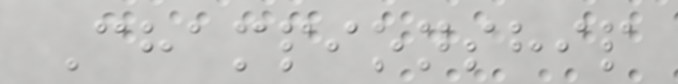Championship
